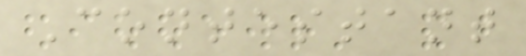Contestant
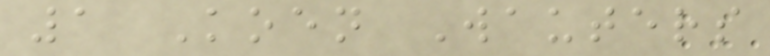1 Koen Wauters
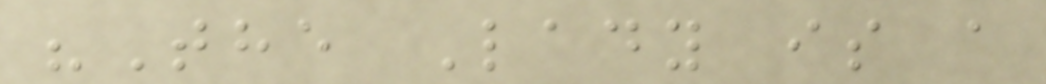"The Lady is a
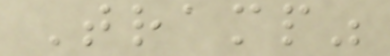Tramp"
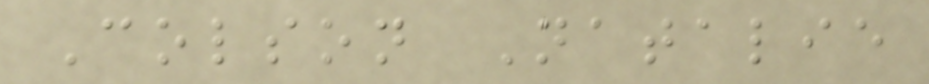Colson Natalie
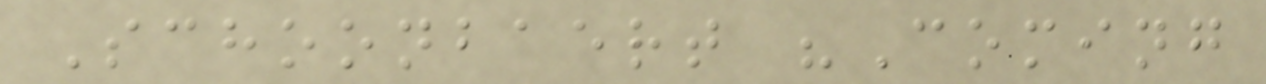Schoonbaert "Coming
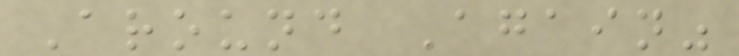Around Again"
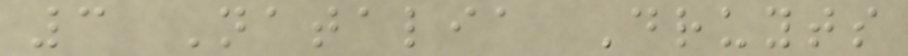3 Natalia Druyts
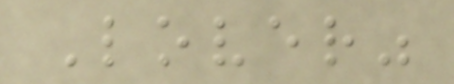Lover"
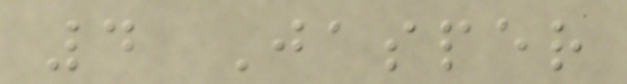4 Jasper
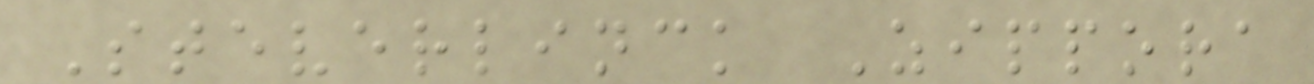Steverlinck Zippora
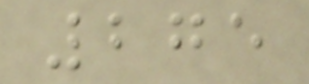275
